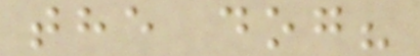the dog?
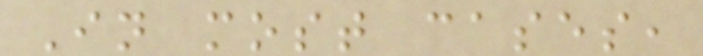In most cases,
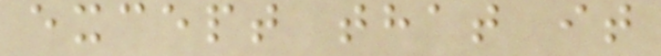except that it
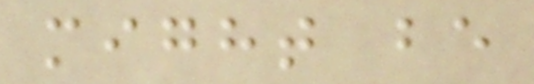might be
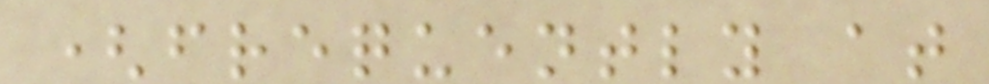(frequently at
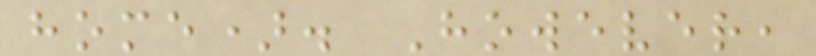home). However,
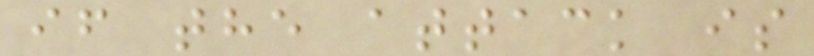if the attack is
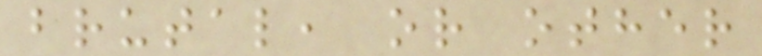brutal, or other
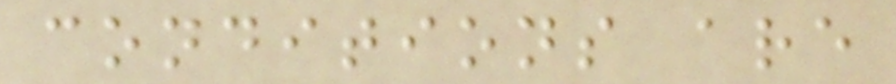conditions are
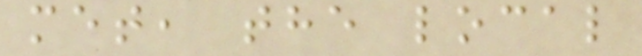met, the local
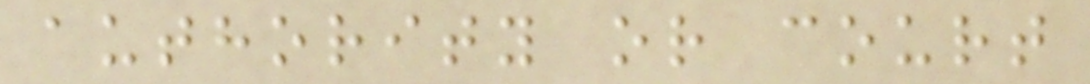authority or court
